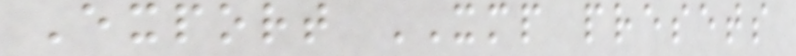Export XMP presets
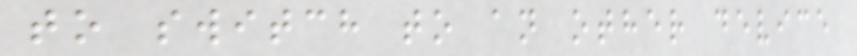to switch to an other device
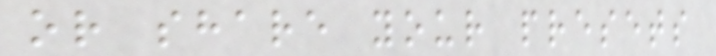or share your presets
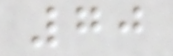70
